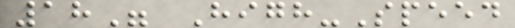18" High-Speed
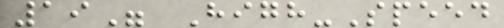19" High-Speed
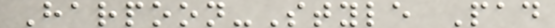Harpoon-Style Pad
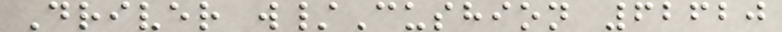Driver w/Cushion 62620
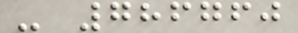- 786760
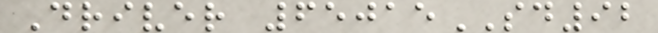Driver 65015SD92
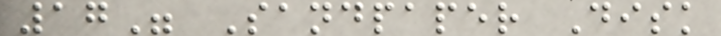17" Sandpaper Disk
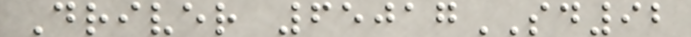Driver 65017SD92
